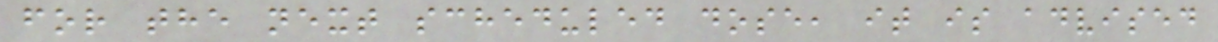for the next scheduled dose, it is advised
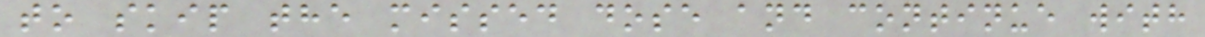to skip the missed dose and continue with
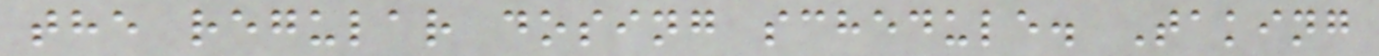the regular dosing schedule. Taking
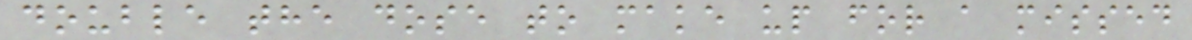double the dose to make up for a missed
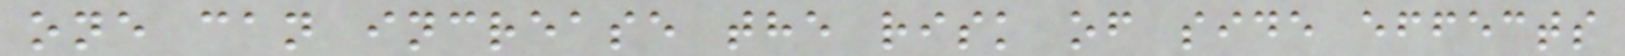one can increase the risk of side effects
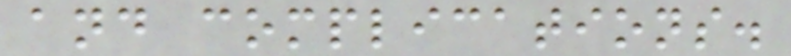and complications.
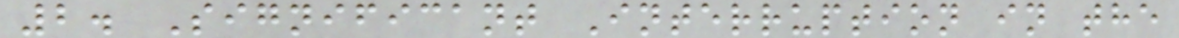2. Significant Interruption in the
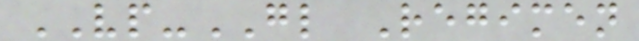VP-GL Regimen
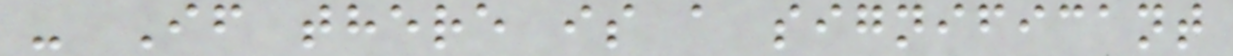- If there is a significant
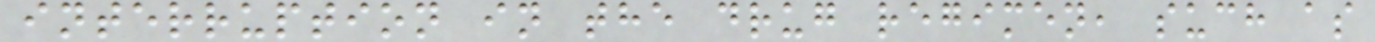interruption in the drug regimen, such as
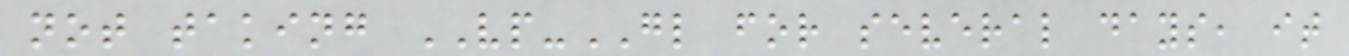not taking VP-GL for several days, it
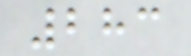283
